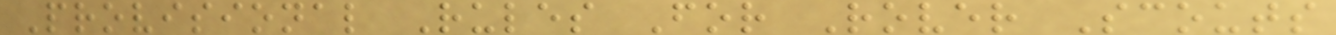Provisional Rules For Rover Scouts
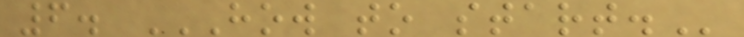6. HOW TO START.
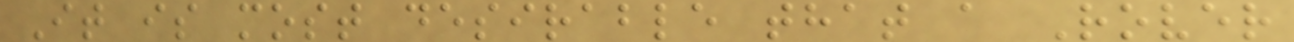It is most desirable that a Rover
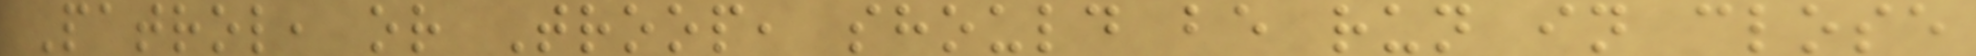Patrol, or Troop, should be run in close
